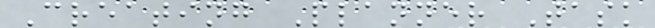Creating Planner Task
